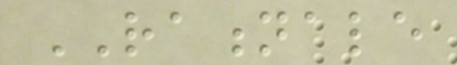RATIONALE
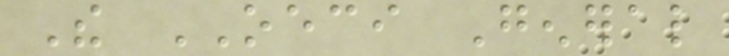The OECI General
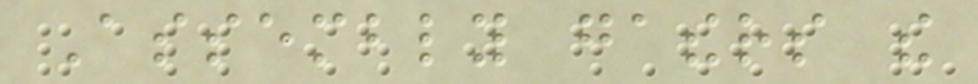Assembly gathers the
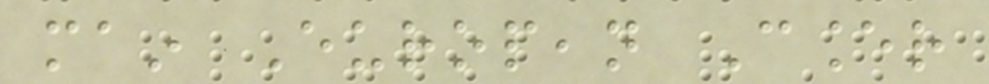main European Cancer
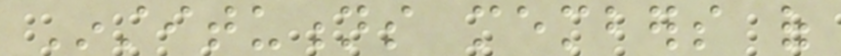Institutions members of
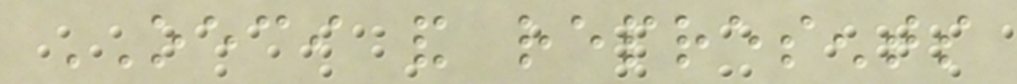OECI and represents
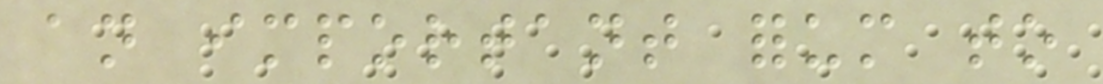an important forum to
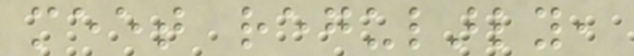meet regularly,
